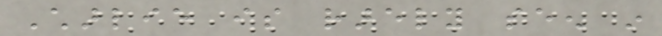Charlie is rarely seen in
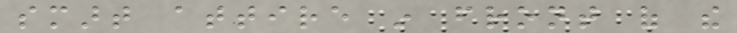smart attire in front of the
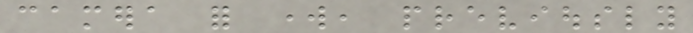camera for work, previously
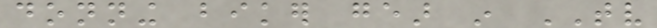donning biker gear in TV
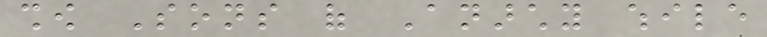show Sons of Anarchy while
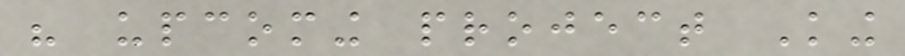his upcoming project King
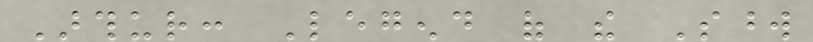Arthur: Legend of the Sword
